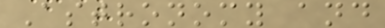Astronomy and
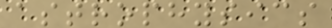astrophysics
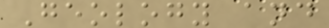Geology and
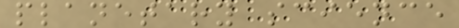planetary science
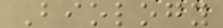Biology
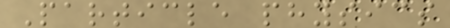Particle physics
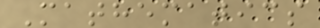Mathematics
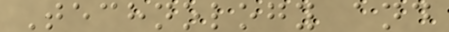Technology and
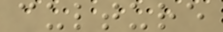culture
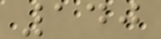140
